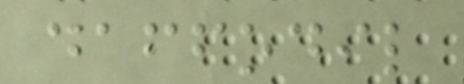daffodil
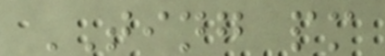TING pm
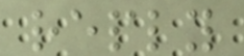reply
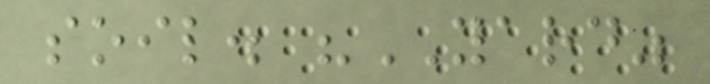soil. "YARD"
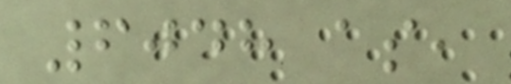6048 as,
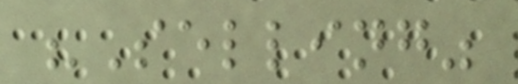"Selling"
